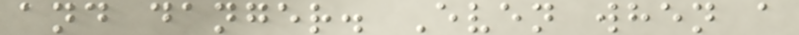and danger. Even when a
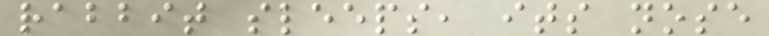rabbit sleeps, its nose
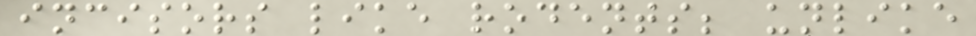incisors like rodents; unlike
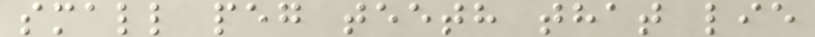small peg teeth that lie
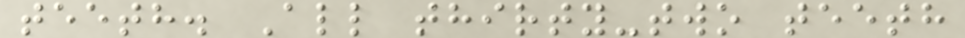teeth. All thirty-two teeth
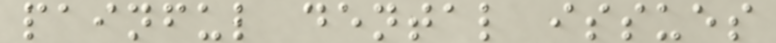painful dental issues
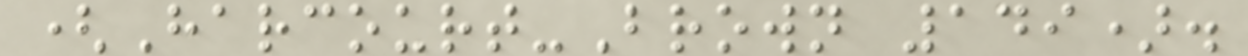(Harcourt-Brown 149).
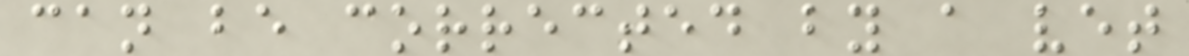can be corrected by a vet
